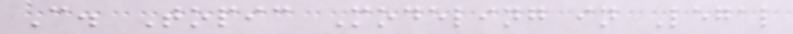C. Topic Modeling in Legal
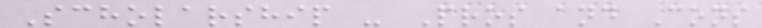Scholarship - Pros and Cons
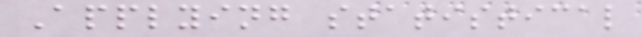Applying statistical
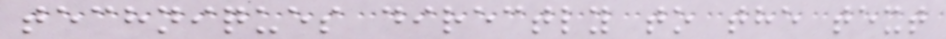techniques directly to the text
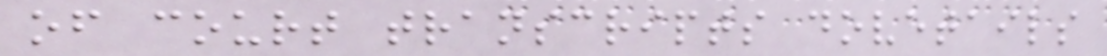of court transcripts dovetails
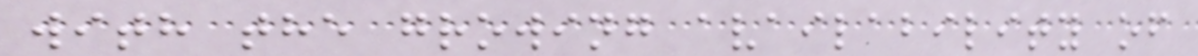with the growing availability of
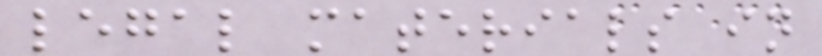legal materials in
